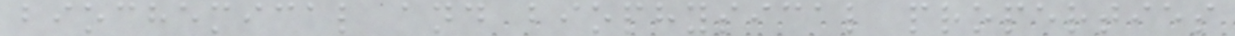biochemical and biophysical properties
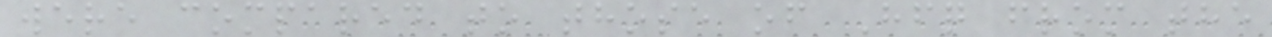were compared to those of Hfq from the
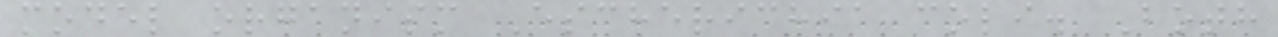model organism Escherichia coli. Both
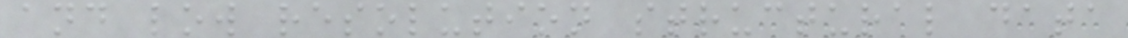and low resolution structural data
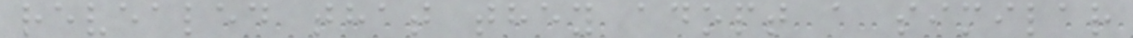revealed that they adopt a similar
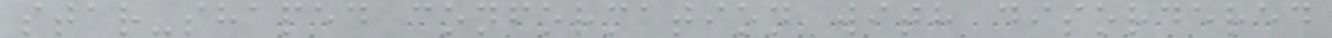star-shaped conformation with disordered
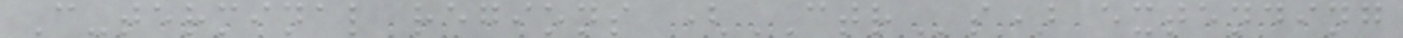C-terminal regions (CTRs) extending
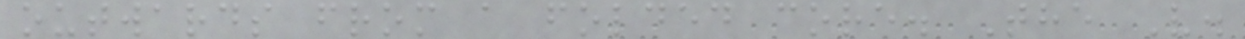outwards from a folded core. The V.
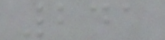241
